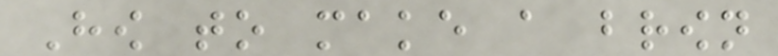How to make a brown
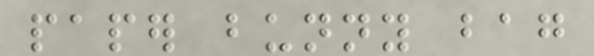paper bunny bag
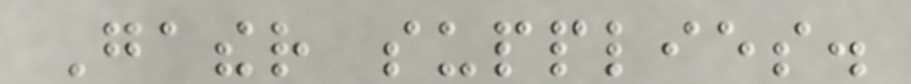Gather supplies.
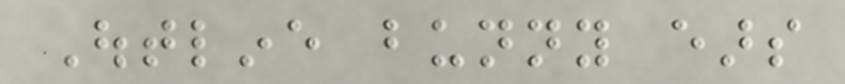Outline bunny ears
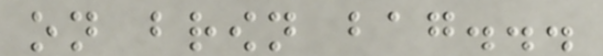on brown bag...
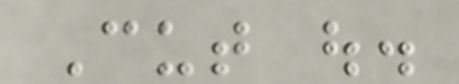Cut out.
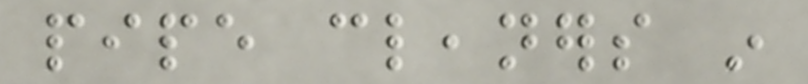pipe cleaners in
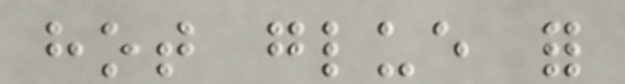hot glue for
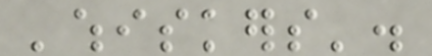'whiskers'.
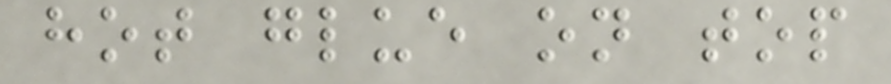hot glue on top
